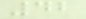42
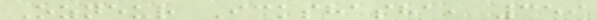Ozneur Ickshasha, 359
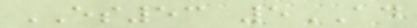ES53 5AD
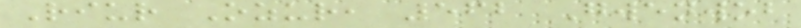Riur Ozur, 562 Gwenwob
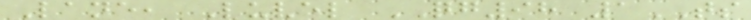Lane, Luvel QG98 1TS
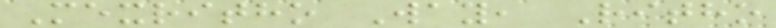Mexritho Way, Ritho
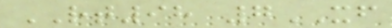RT98 7XF
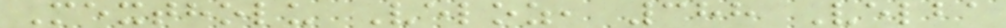Mextholu Veloz, 388 Velba
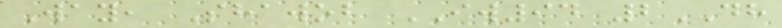Way, Shawob IW94 2DH
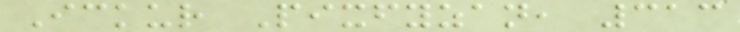Ickur Pixfyzan, 313
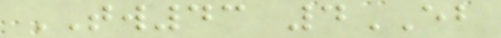TW43 4EB
